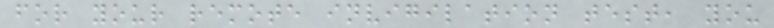for your remote invigilation test, you
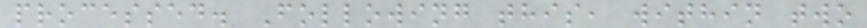processed. Following this, within two
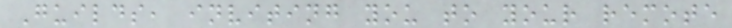Guilds, inviting you to your remote
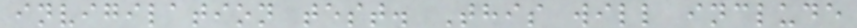invigilation test. This will include
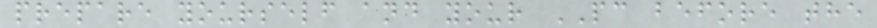prepare yourself and your PC before the
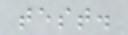test.
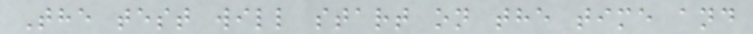The test will start on the time and
